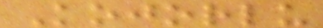Kojorlu
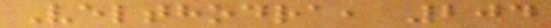Velthodra, 204
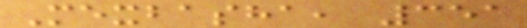Mexbasha, 351
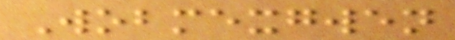Wobmexgwen
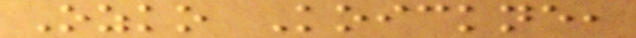Ozko Koickne,
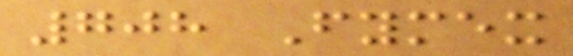708 Fymex
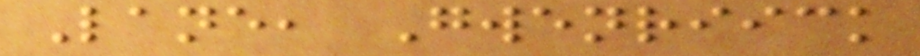Lane, Gwenriick
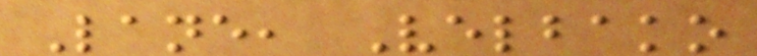Lane, Velbako
